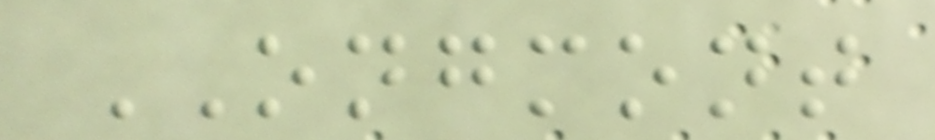ONGMONT
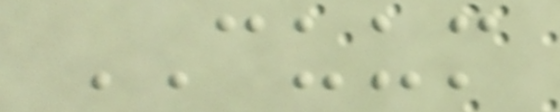CUUM
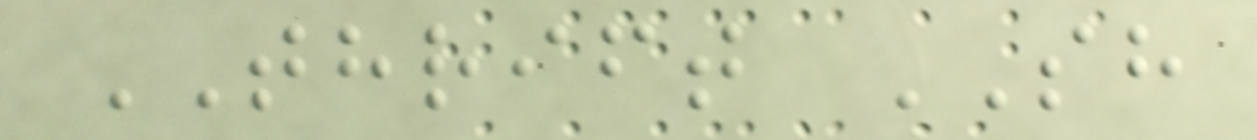THRIFT SH
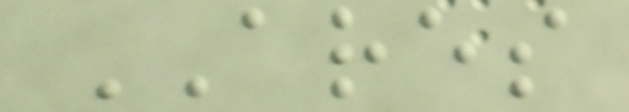ARES
